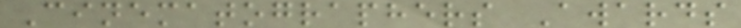Cinematographers Awards
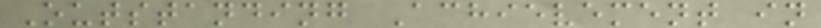Outstanding Achievement in
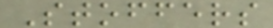Stoffers
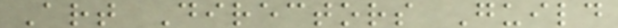Art Directors Guild
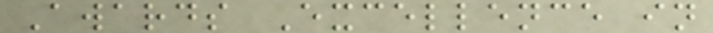Awards Excellence in
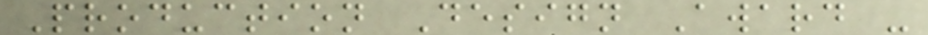Production Design Award -
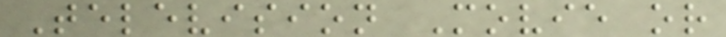Television Movie or
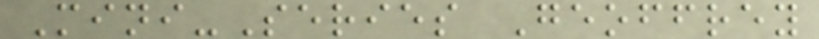Mini-Series Geoffrey
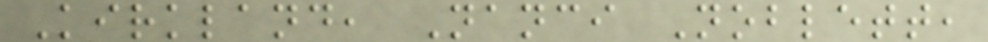Kirkland, Nanci Noblett,
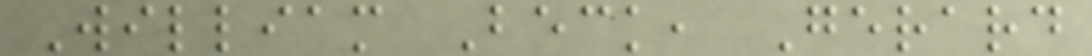William Beck, Gerard
